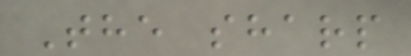The sharp
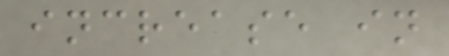increase in
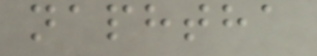naphtha
